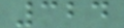324
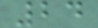24
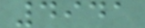4941
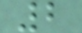2
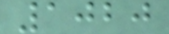1020
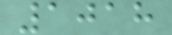1018
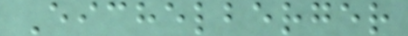Eichelberger
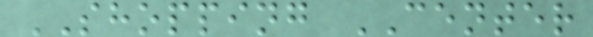SHOPPING CENTER
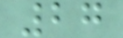27
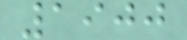1900
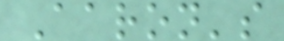Aaron's
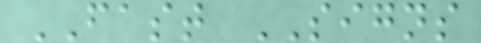FAST SIGNS
